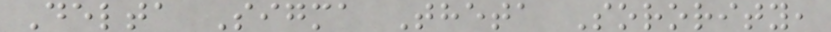Delta Sigma Theta Sorority,
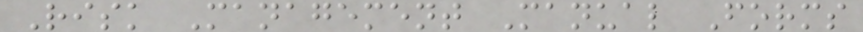Risk Management Manual Forms
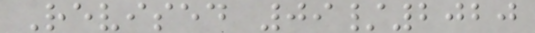Revised 09/2020
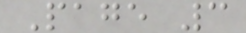Page 3
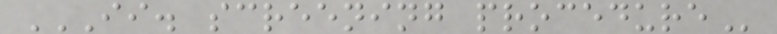II. SCREENING PROCEDURE
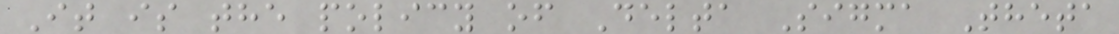It is the policy of Delta Sigma Theta
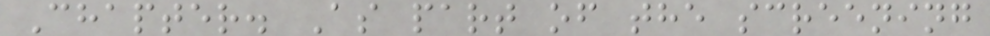Chapter. As part of the screening
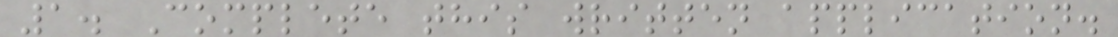1. Complete this written application.
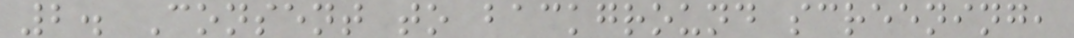2. Consent to background screening,
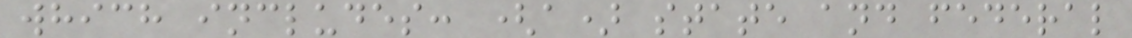which includes: (a) state and federal
